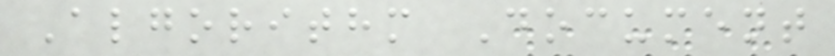Algorithm Document
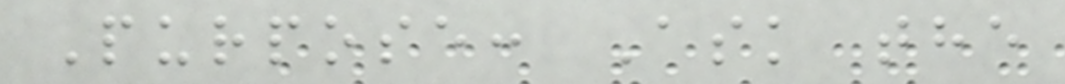Purpose: Ask the
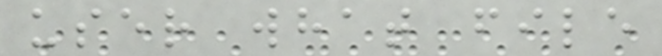user what file
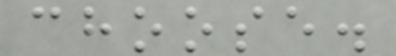choose.
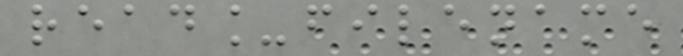read_filename
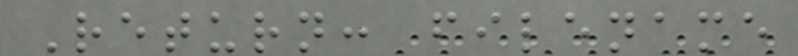Return: filename
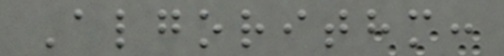Algorithm:
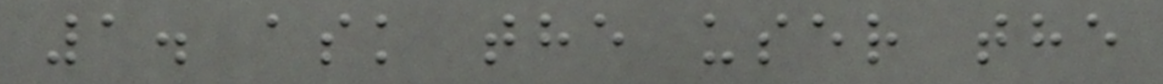1. ask the user the
